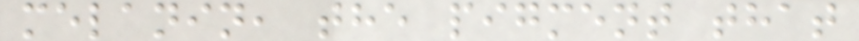melanin, the pigment that
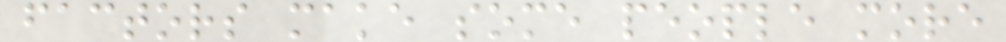factors make some people more
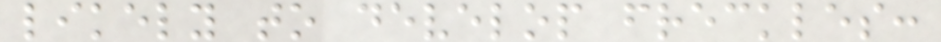likely to develop freckles:
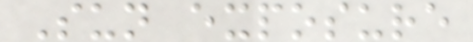Sun exposure
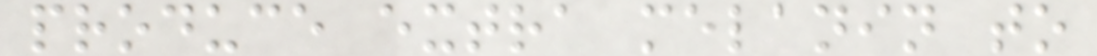produce extra melanin to
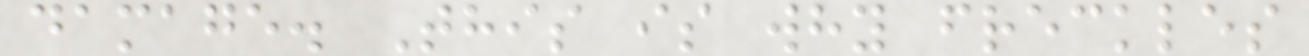damage. This is why freckles
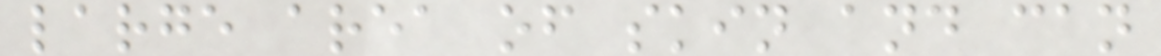large area of skin and can
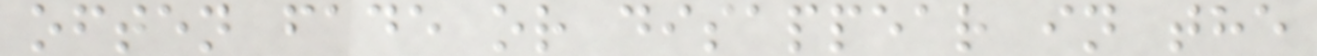often fade or disappear in the
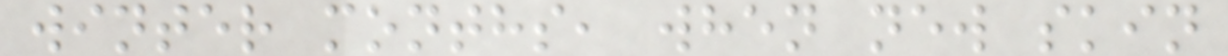winter months, when new skin
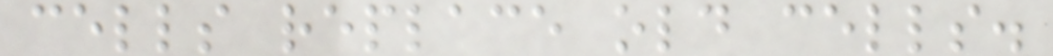cells replace old cells.
